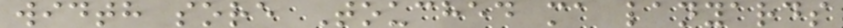width sore Touched ma lanyards
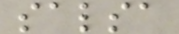salsa
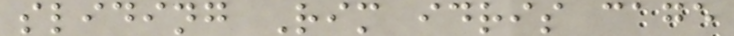sliding Rim idris cage
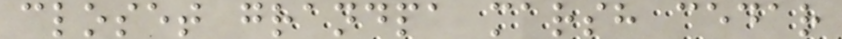closet grandpa marsh cedar
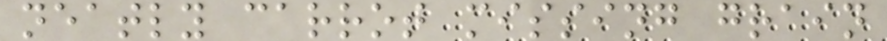neatly carrot missing grain
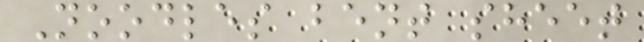Noodles bent sheet
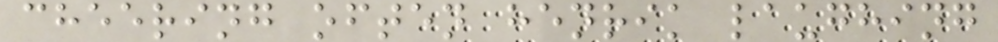cheering often henrik laughing
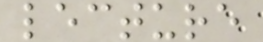lecture
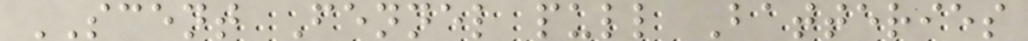SCENT Fennel pull Batteries
